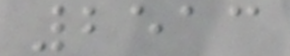2513
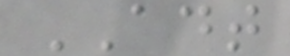ADT
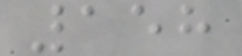158
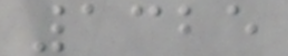1325
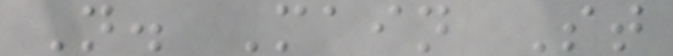N. Main St
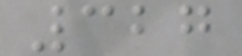327
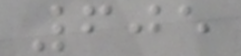605
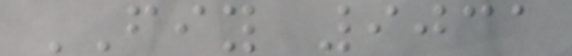FIY 9031
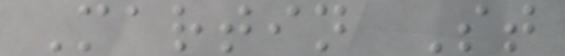Martin St
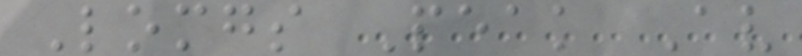Lomgs Peak Av
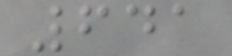641
